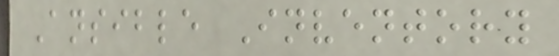Ansible Inventory
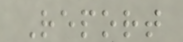Report
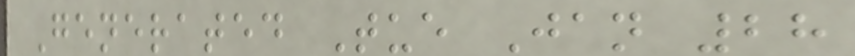Generated Tue Jan 28
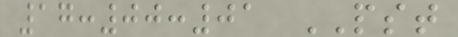17:00:01 PST
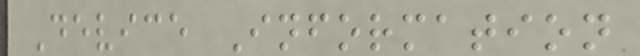Device Information
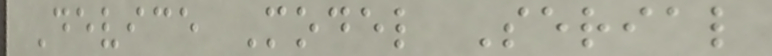Device Model Serial
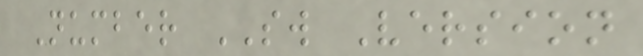Number SW Version
